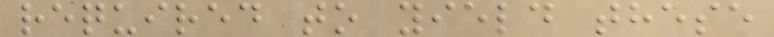required to yield these
